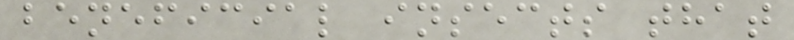beneficial insects that
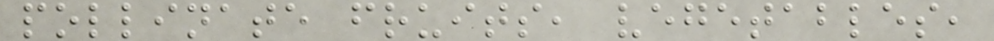pollinate fruits, vegetables,
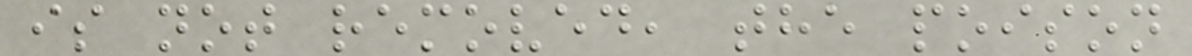is not removed, the poison
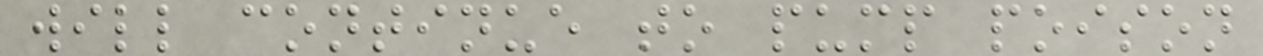will continue to pump poison
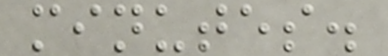minutes.
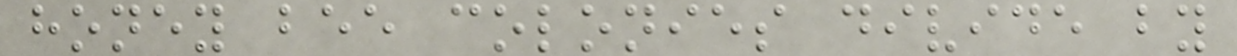honey bee colonies divide by
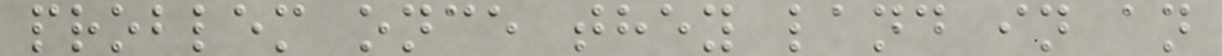problem once they land in an
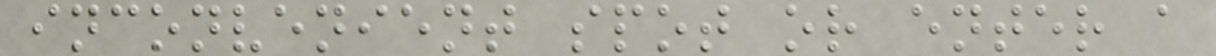inconvenient spot or enter a
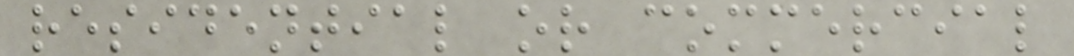residential or commercial
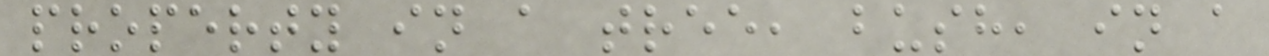property in a tree, bush, in a
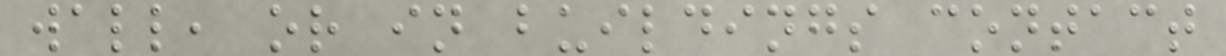wall, or in buildings contact
